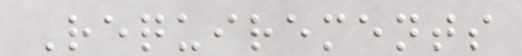Requirements
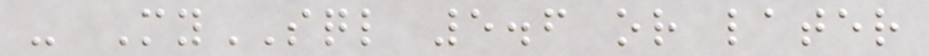- MySQL 5.6 or later
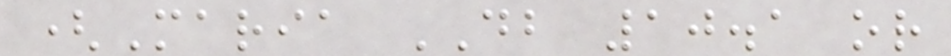(Maria DB 10.1 or
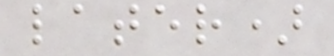later)
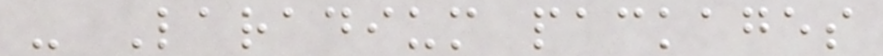- Laradium packages
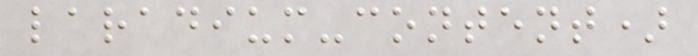laradium-content)
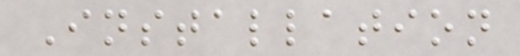Installation
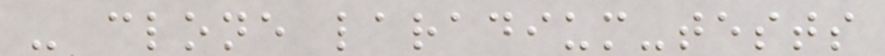- clone laradium-tests
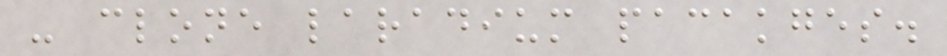- clone laradium pacakges.
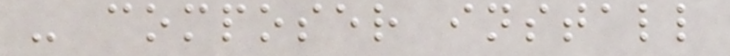- composer install
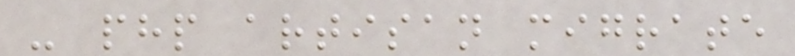- php artisan migrate
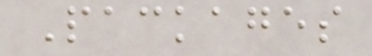Packages
